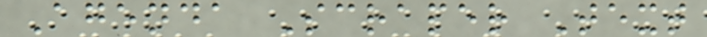Agenda Scraper Text
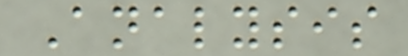Analysis
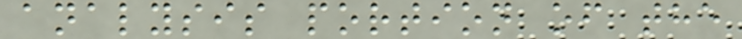analysis portion of the
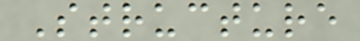Structure
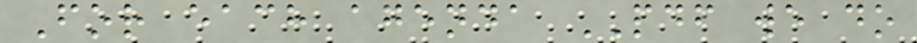For each agenda PDF we do
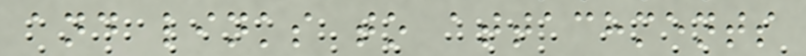and links to attachments
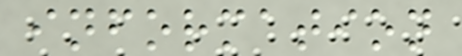information
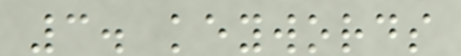3. keywords
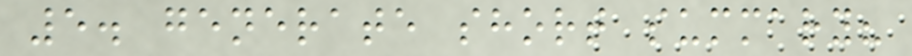5. generate short summary?
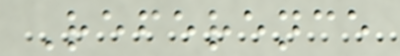Reference
